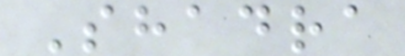Shadra
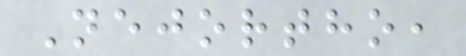Nejortho,
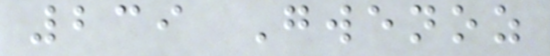239 Gwenoz
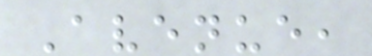Avenue,
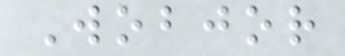Wobjor
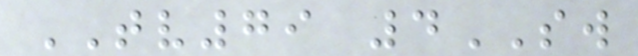TV79 4SW
